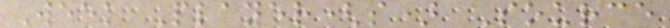Week Player(s) Source
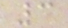3
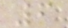6
